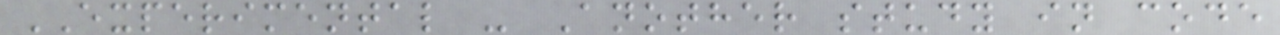EXPERIMENTAL - Another study in code
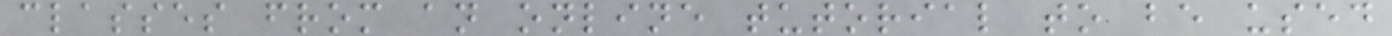classes from an online tutorial to be used
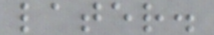later.
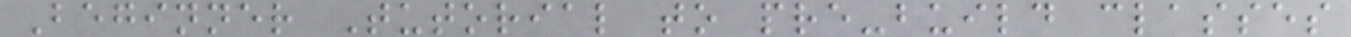Beginner Tutorial to pre-build classes
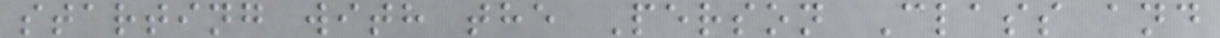starting with the Person Class and
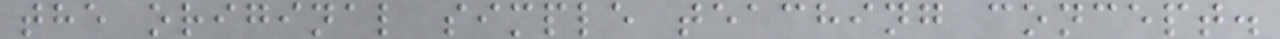the original simple teaching concept.
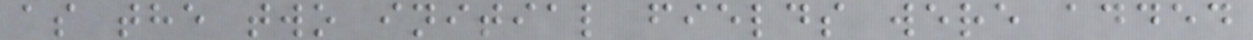as the two initial fields were added
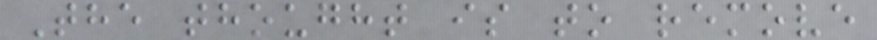The thought is to remove
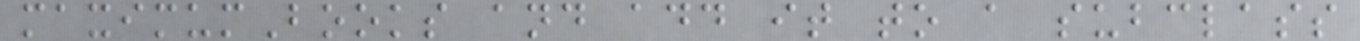maximumBooks and add it to a subclass
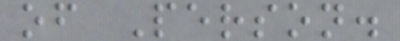of Person.
